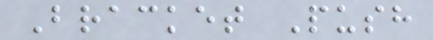Bracket Push
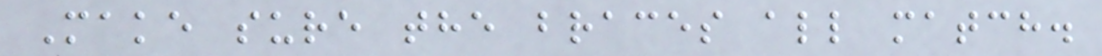Make sure the braces all match.
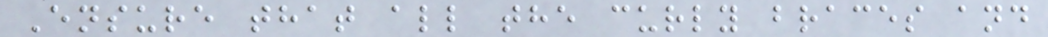Ensure that all the curly braces and
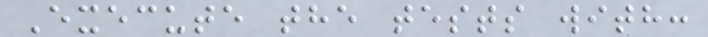Execute the tests with:
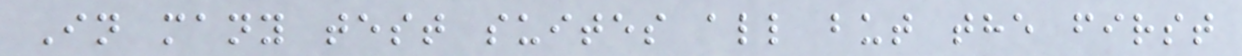In many test suites all but the first
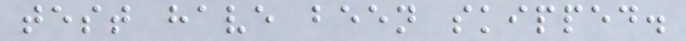test have been skipped.
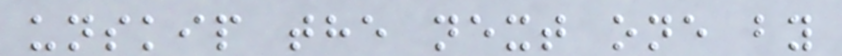unskip the next one by
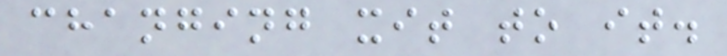changing xit to it.
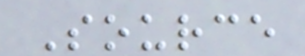Source
